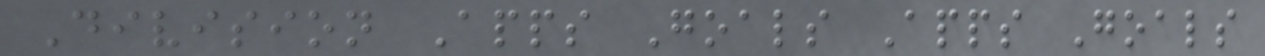Division Apps Goals Apps Goals
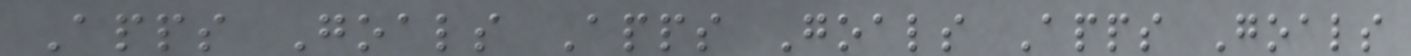Apps Goals Apps Goals Apps Goals
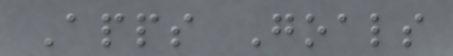Apps Goals
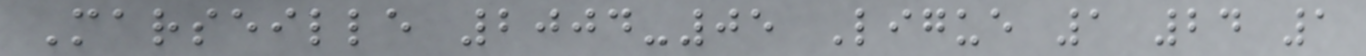Marseille 2004-05 Ligue 1 24 1
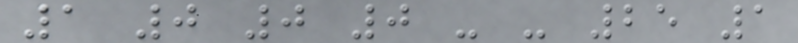1 0 0 0 - - 25 1
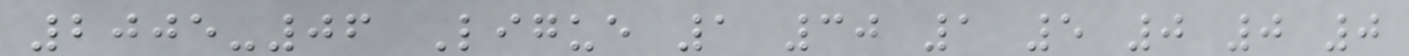2005-06 Ligue 1 30 1 5 0 0 0
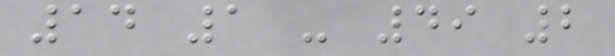14 1 - 49 2
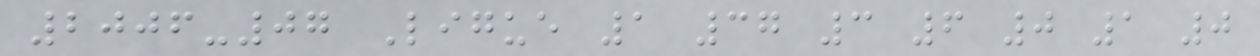2006-07 Ligue 1 37 3 6 0 1 0
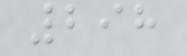298
